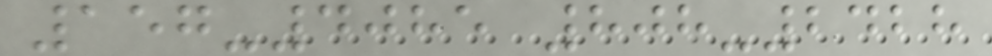157-4085 808-2428
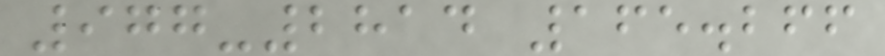977-2814 165.266
